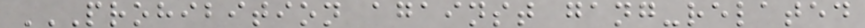PROHIBITION AGAINST GANG-RELATED
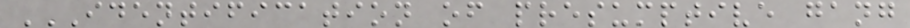IDENTIFICATION OF PRESUMPTIVE GANG
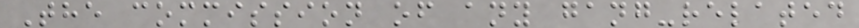The commission of any gang-related
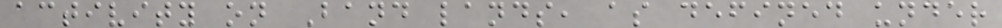activity on Band lands, as defined under
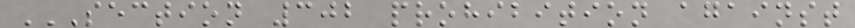SECTION 302 PROHIBITION AGAINST
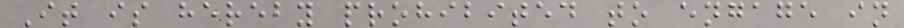It is hereby prohibited to engage in
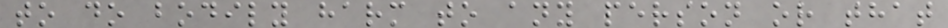to do bodily harm to any person or that
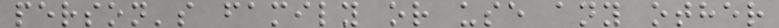person's family or use any other
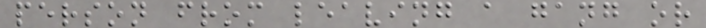person from leaving a gang or
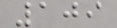109
